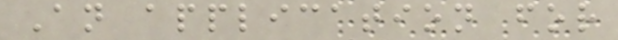An application for
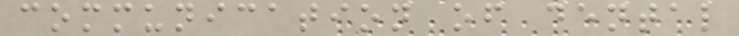communication of dental
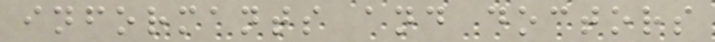informants and doctors
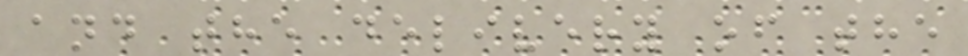and the delivery of the
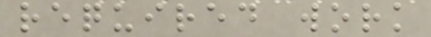required work
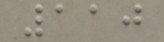110
